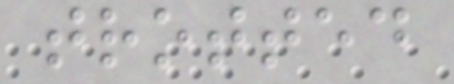trotted
